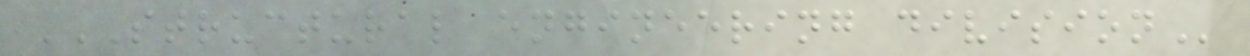STRUCTURAL ENGINEERING DIVISION
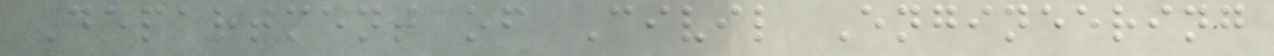Department of Civil Engineering
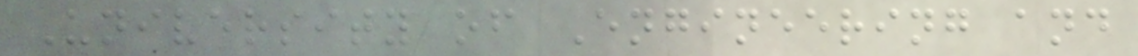University of Engineering and
